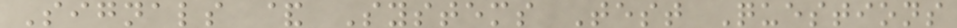Signals & Systems Test Questions
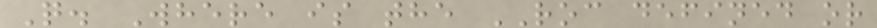Q. Where is the ROC defined or
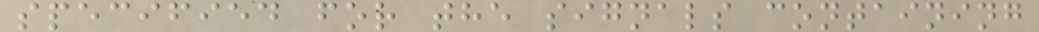specified for the signals containing
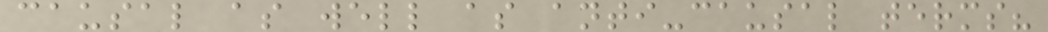causal as well as anti-causal terms?
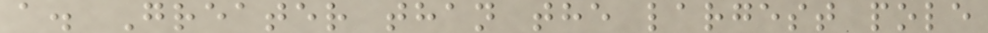a. Greater than the largest pole
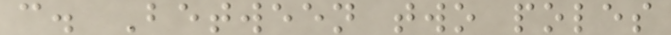c. Between two poles
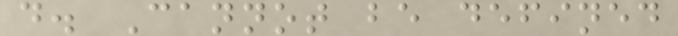d. Cannot be defined
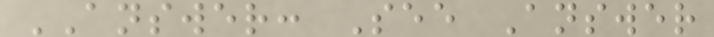ANSWER: See Answer
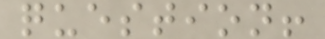question!
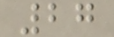27
